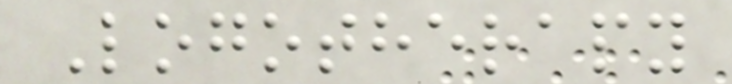Logotherapy
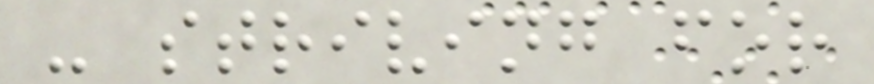- striving for
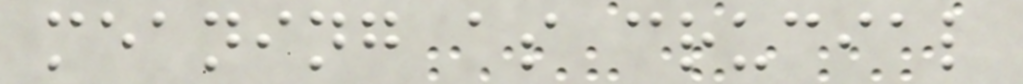meaning as crucial
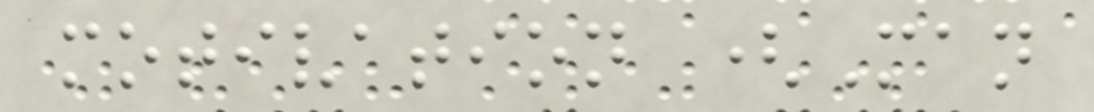motivation (Man
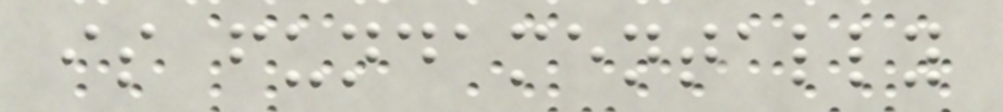is fundamentally
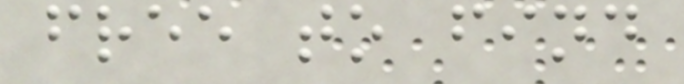free to find
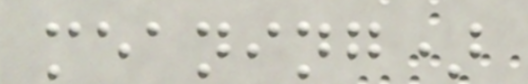meaning)
